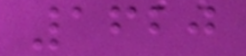1620
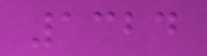1324
